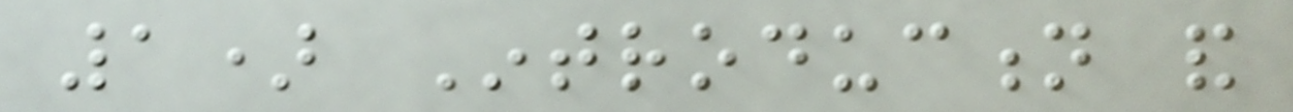1) Introduction and
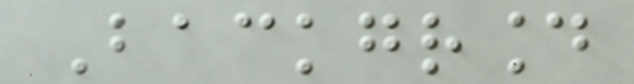Background
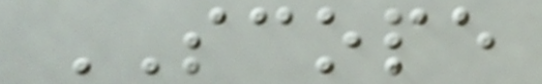SCOPE
